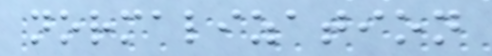normalization
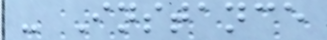- Instance
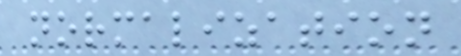normalization
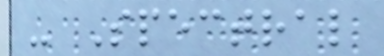- Spectral
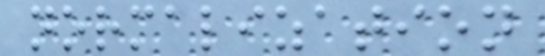normalization
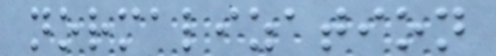normalization
